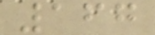167
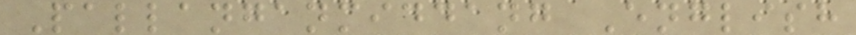Pallanganmiddang English
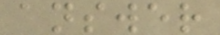answer
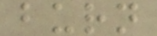burn
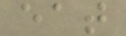eat
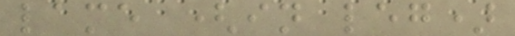lame (in leg)
